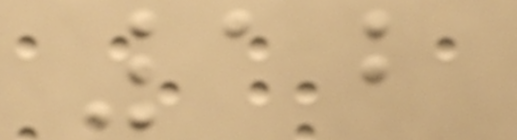12
